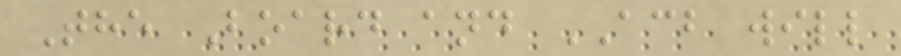The Board and ACB will
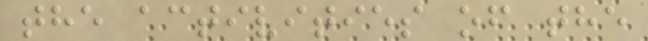the activities of the
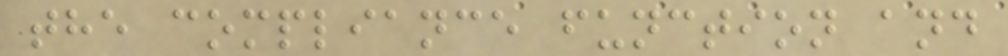the compliance function and
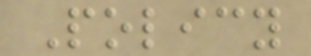Policy
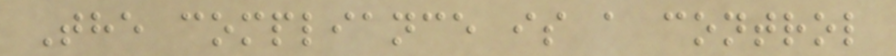The compliance is a control
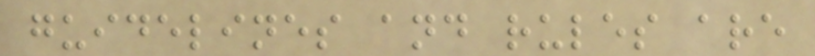guidelines and rules are
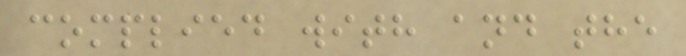complied with and the
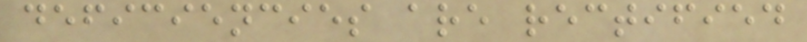deficiencies are rectified
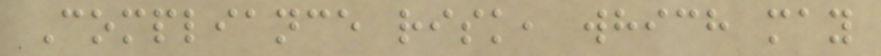Compliance risk, which may
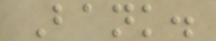Bank.
